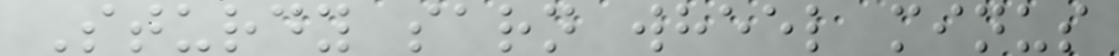Sturdy sarn wheel minus
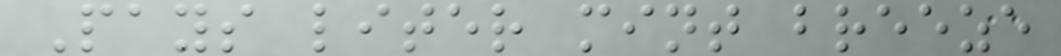Pays liter mint breeze
